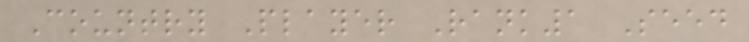Country Player Rank1 Seed
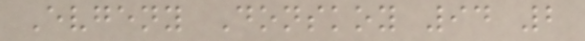Evgeny Donskoy 94 2
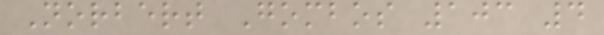Norbert Gombos 103 4
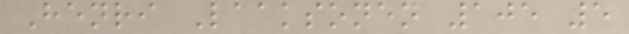Henri Laaksonen 105 5
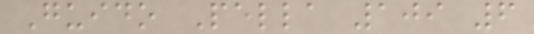Guido Pella 109 6
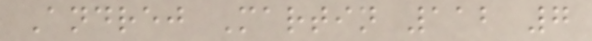Andrej Martin 112 7
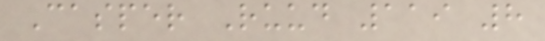Casper Ruud 119 8
